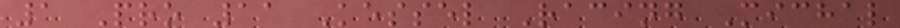1 Pro 11 Kessel Racing Michal
